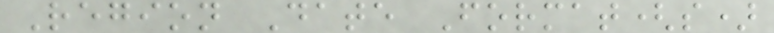Region Date Format(s)
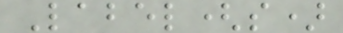Label(s)
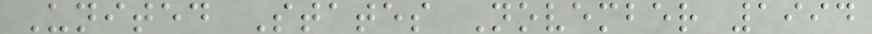United States November 1994
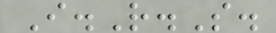I.R.S.
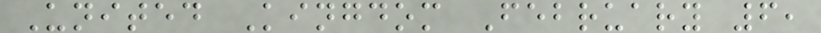United Kingdom February 6,
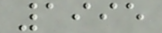1995
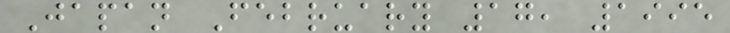Japan February 17, 1995
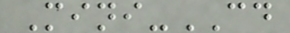Mini-CD
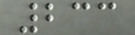233
